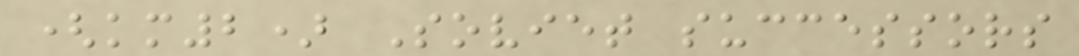(km2) Soviet successors
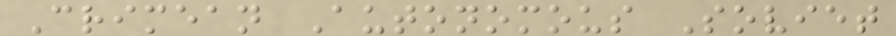Crimean Autonomous Soviet
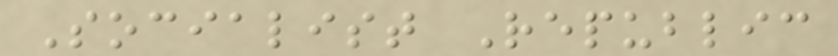Socialist Republic
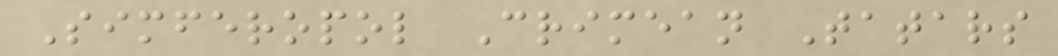Simferopol Crimean Tatars
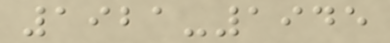1921-1945
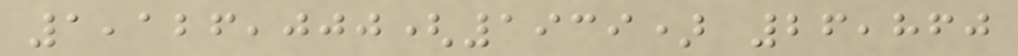1,126,000(1939) 26,860
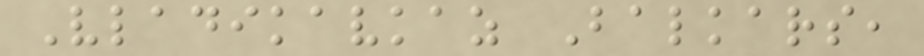Vladikavkaz Balkars,
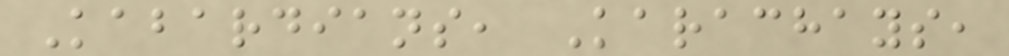Kabardians, Karachays,
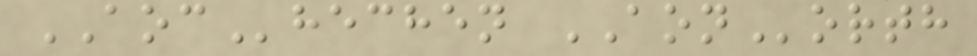AOChechen AONorth
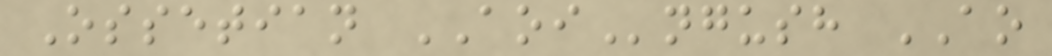Ossetian AOIngush AO
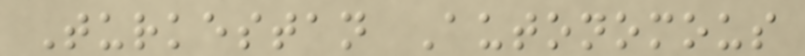Turkestan Autonomous
